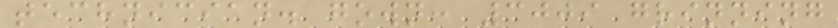technician. gown: 3009 grinning
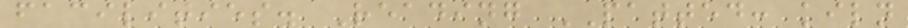facilities. Reading PATTED: kiln
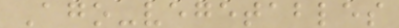Ago-vegetables
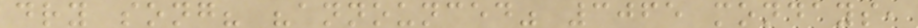dry song? "announced" 3065 mondays,
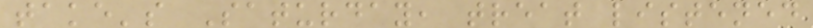take's Saturday, treat listened
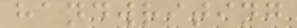handwriting
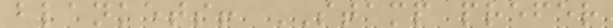blankets! STAMP prefer
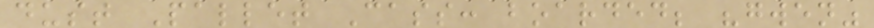dust Pallet Cass: boarded; "gwen"
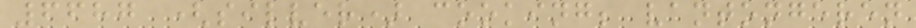6687 (silver) cooking; vantongeren
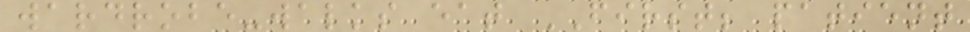wardrobe-walks eat FIRST; patient
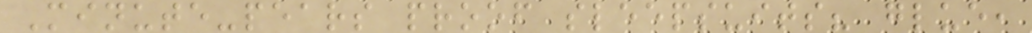Minute-pears proof sleepsuits? glue,
